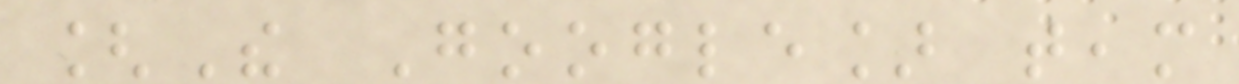[The Google] team
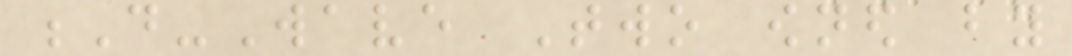D-Wave Two owned by
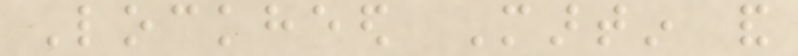Lockheed Martin and
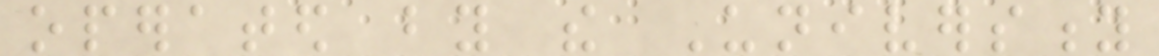operated by the University
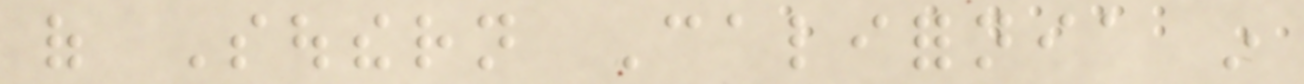of Southern California in
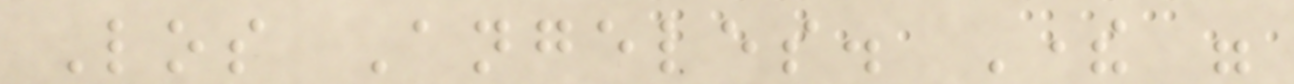Los Angeles. There were
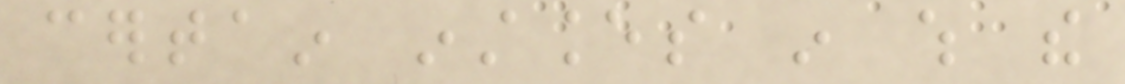certain instances in which the
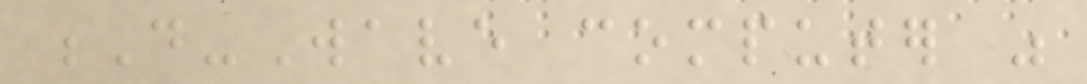D-Wave computer was
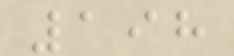198
